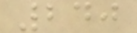240
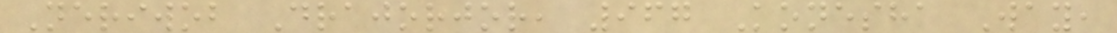Neriwob Drajorjor, 967 Konesha Way,
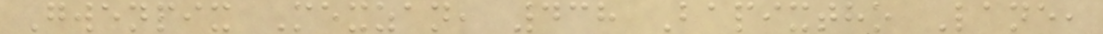Gwenpix Mexzan, 438 Bapixtho Lane,
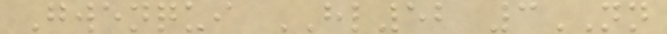Gwenqui HL52 3NN
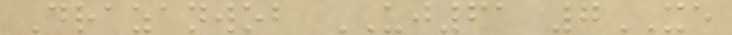Drazanwob UJ61 7XE
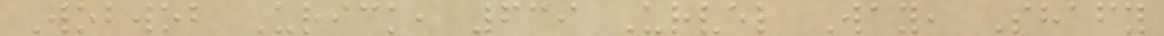Wobwob Urick, 639 Urvel Way, Shafy
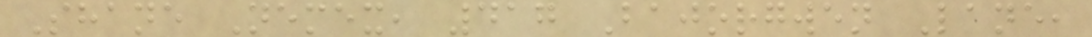Shane Nemex, 417 Bajorgwen Lane,
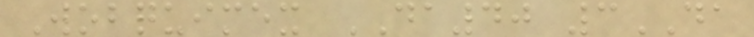Wobquimex DA40 3DA
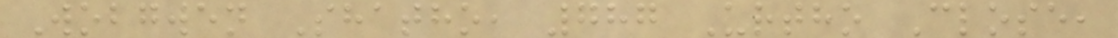Wobgwen Shatho, 787 Urtho Close,
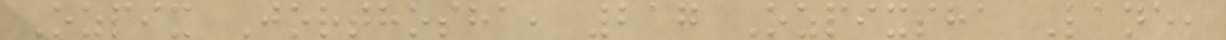Ozpix Jorthosha, 217 Ozpixsha Lane,
